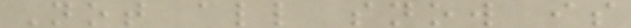Not all snow is
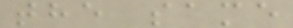the same
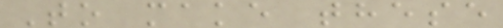To make these
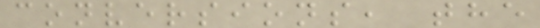conversions, the
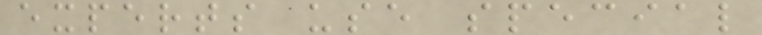experts use special
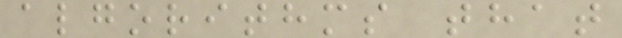algorithms that
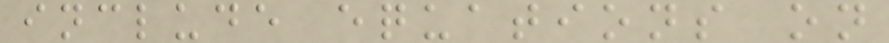include equations on
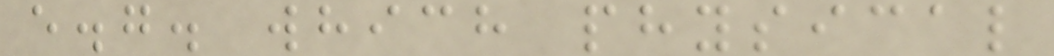e.g. which physical
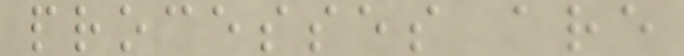processes are
